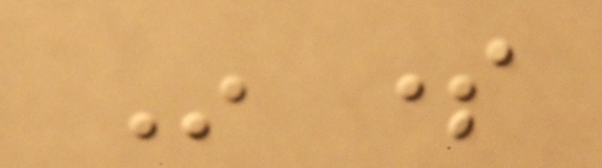In some
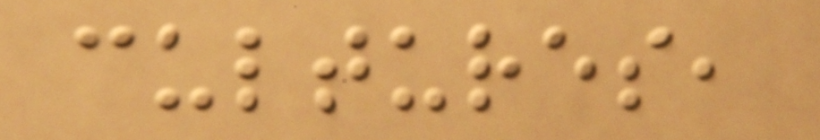cultures,
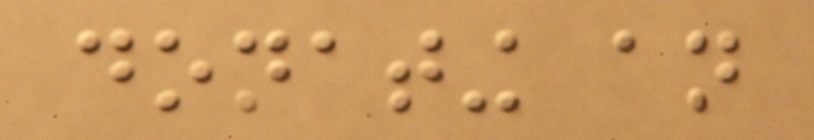donating an
